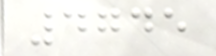4745
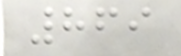869
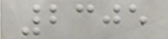2305
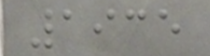1935
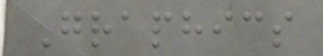Graphics
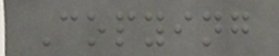Copying
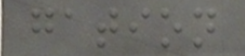gation
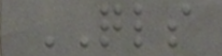QLS
